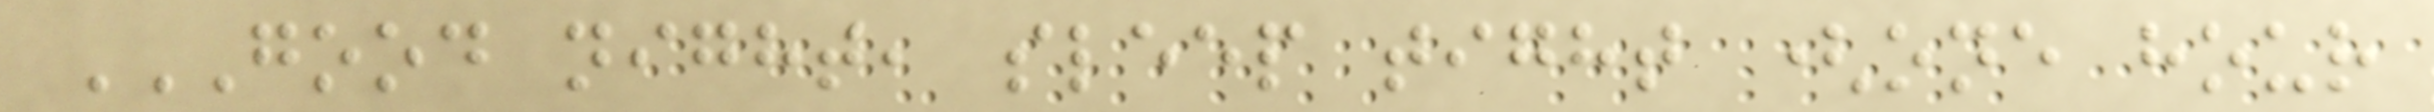GOOD NIGHT, SLEEP TIGHT (ONE HOUR
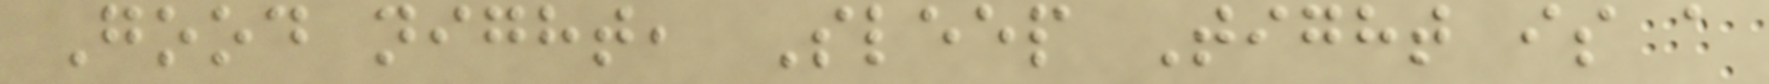Good night, Sleep Tight is a
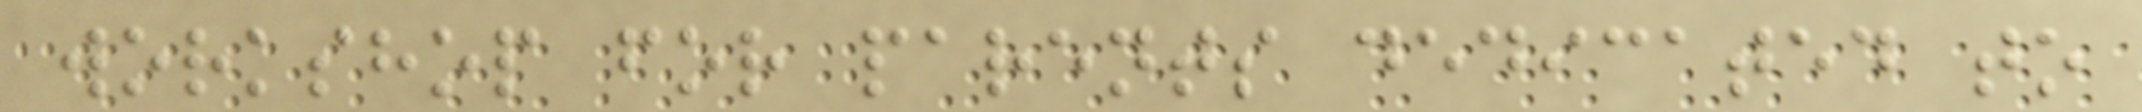workshop for parents dedicated to
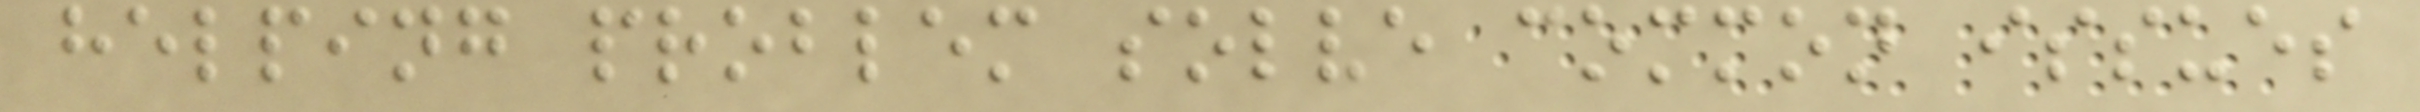helping problem solve common issues
